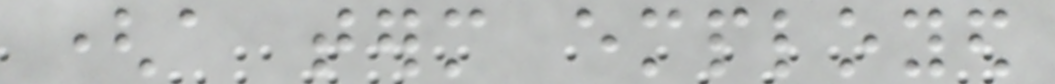(a term employed
